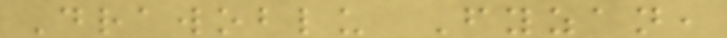Drawoblu Fyzan,
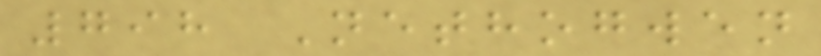798 Nethogwen
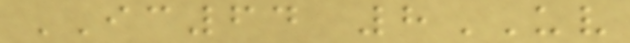IC64 8UV
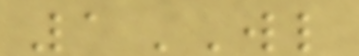1WL
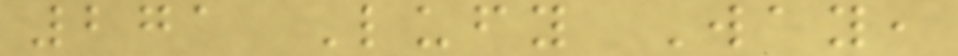271 Lufy Way,
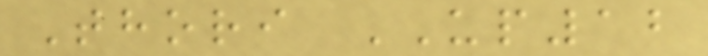Thori UP12
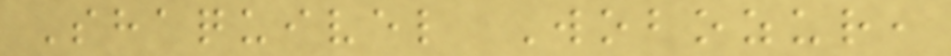Shaquivel Wobozur,
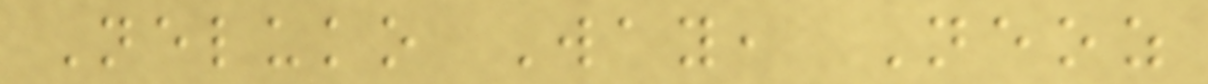Neluko Way, Neoz
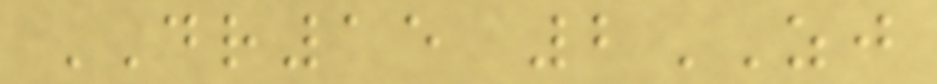DR15 2ZJ
